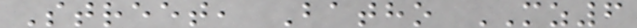Street, Batho MZ6
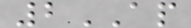2AP
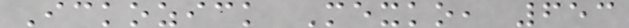Ickozick Mexko, 653
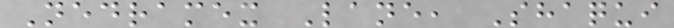Nedramex Lane, Shaqui
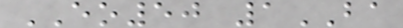EO50 1BA
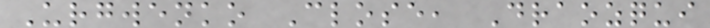Urgwenko Close, Draozqui
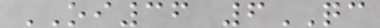OI36 6QC
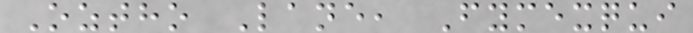Oztho Lane, Fymexqui
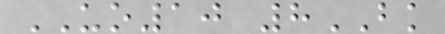UO10 8BK
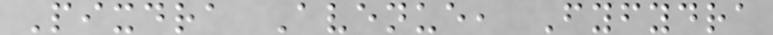Pixdra Avenue, Fyfydra
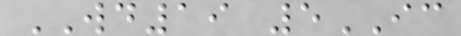WD19 5IC
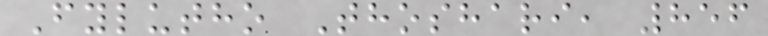Fylutho Thoshari, 856
